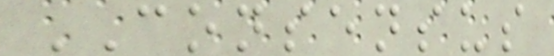CONSENSUS
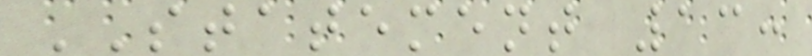STATEMENT 13:
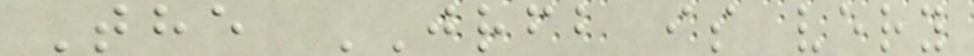The JRFB is very
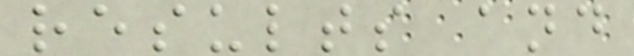results and
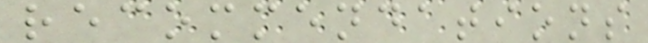recommendations
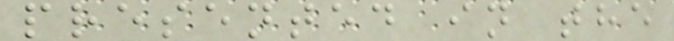presented in the
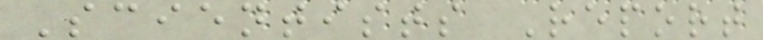Scientists Report
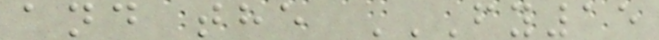and the FY15
